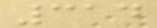314
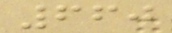660
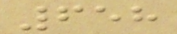658
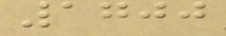1700
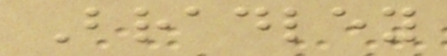Bradley
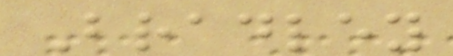Bradley
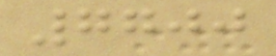7700
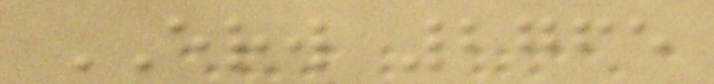ERW 2765
